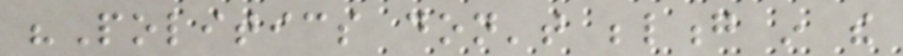"Politics don't belong in the
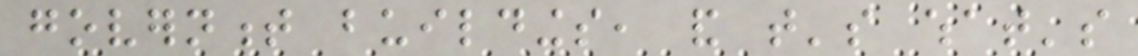government buildings, and that's what's
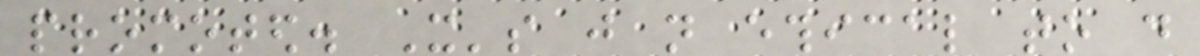promoted. It's just not ethical to do
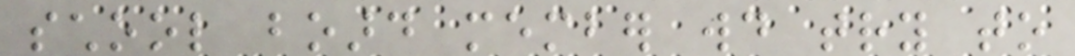school board member would try to
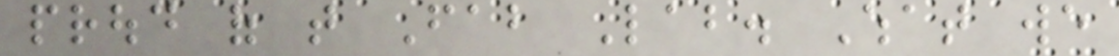proud of that Fab Lab. What we
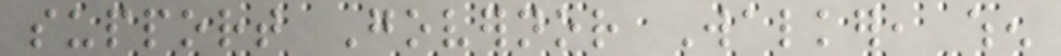support Governor Walker, when
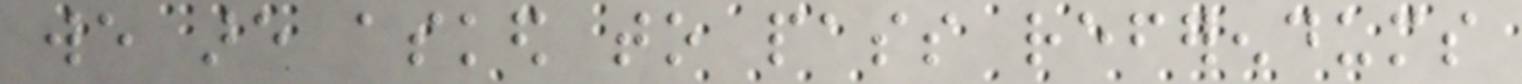we are asked to pass referendums
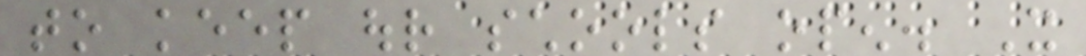to keep our schools open. It
